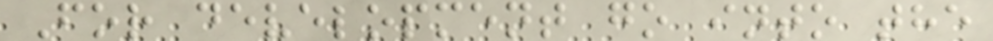For development go into the
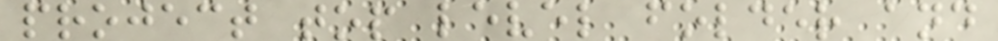project top level folder and
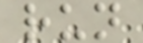run
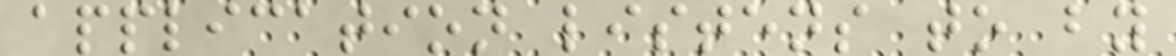application listens to by
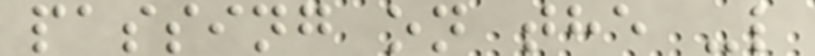passing on the -l
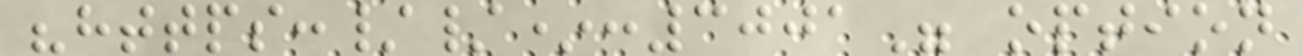"https://*:3001" option
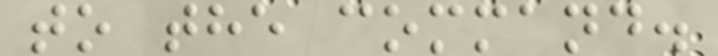to the command.
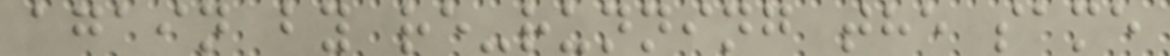again by re-running the same
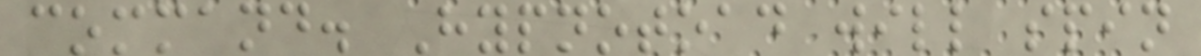command. Hypnotoad will spin
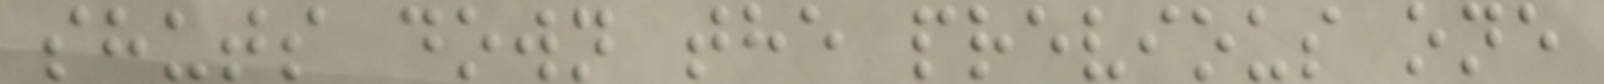shuts down the previous one
